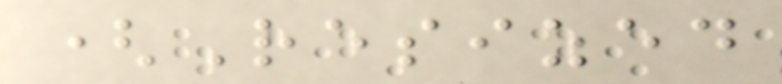(Resized
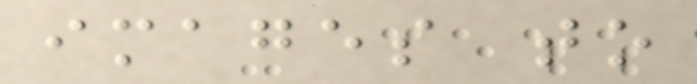images to
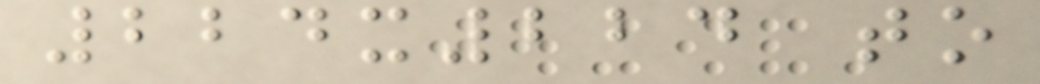224x224 to
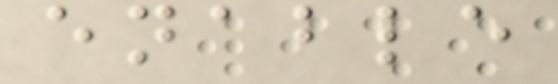enable
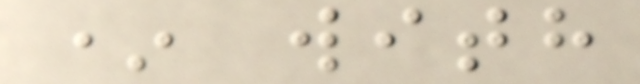* with
